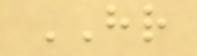HR
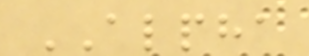ALPHA
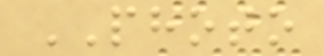PHOTO
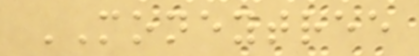MONEYTREE
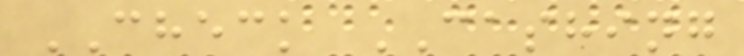CHECK CASHING
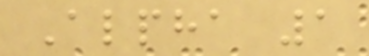Alpha 1
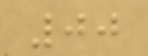00
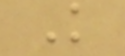K
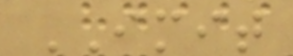IMIT
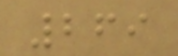269
